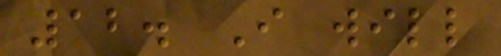12. I will
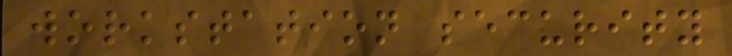workstation security
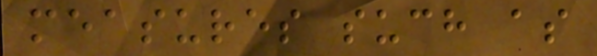measures such as
